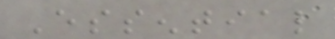Essential
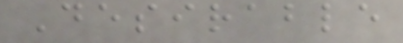Desirable
